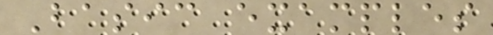Basic examples
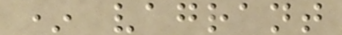* vagrant
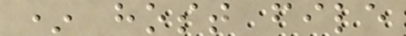* host file
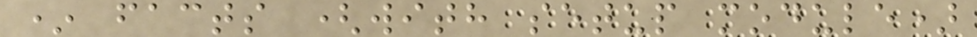* facts (with setup module)
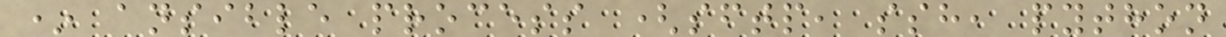* ansible process (sftp, ssh, python
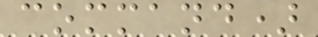command)
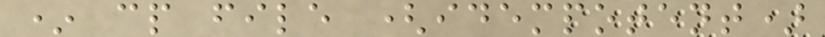* cp file (idempotent)
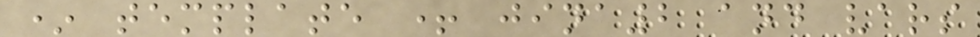* template + jina2 and vars
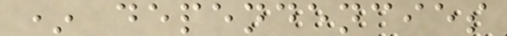* dependencies
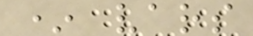* vars
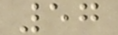57
